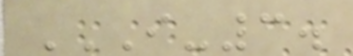I-3.
